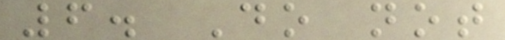6. Do not
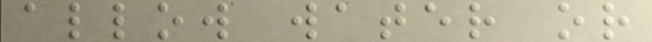allow water or
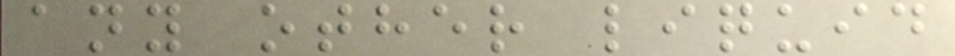any other liquid
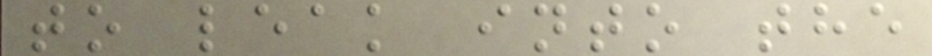to leak into the
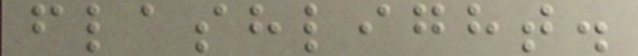flashlight.
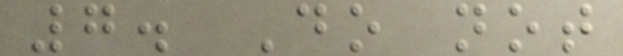7. Do not
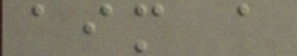aim a
